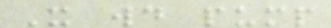It would pump
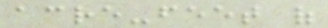acre-feet of
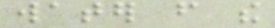water from the
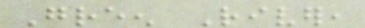Green River,
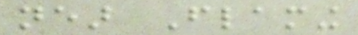near Flaming
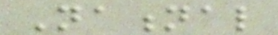National
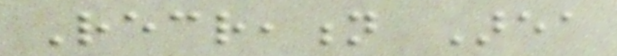Recreation Area
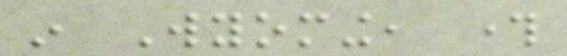in Wyoming, through
